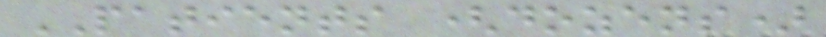PATIENTS (dozens)
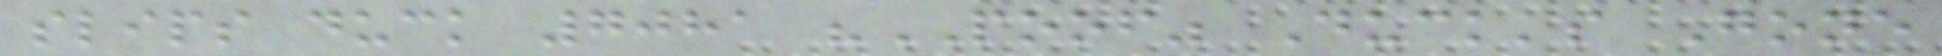slips duck 7081 "POOF" Duck's Gone
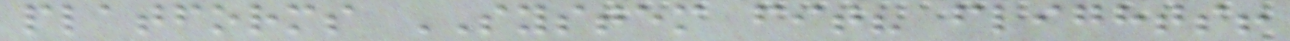platforms SYSTEM fit? flights!
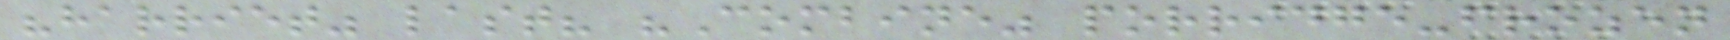"harriet" last? "Combine" porridge-frozen
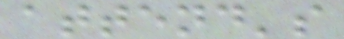attend's
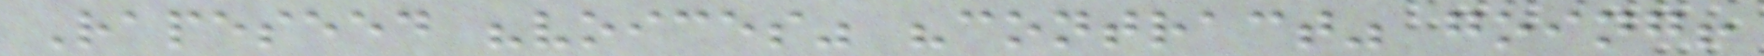Rapeseed "voices" "contract" going!
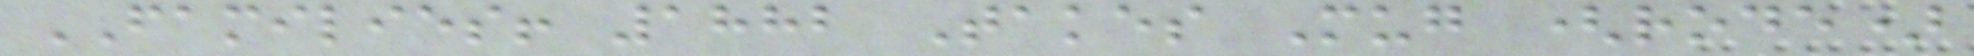FAMILIES! 1882 Takes Mug (rode)
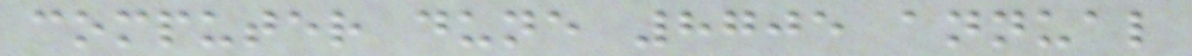computer dune 8705 annual
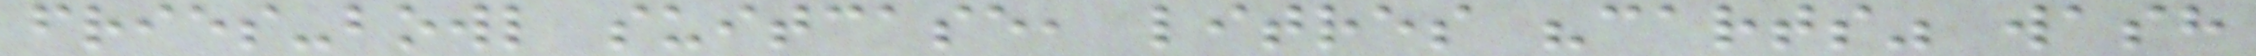fries-bowl suitcase, litres "carts" wash
